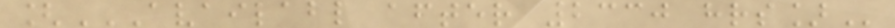[AVAILABL AFTER 2330 HRS]
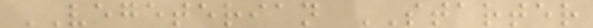VEGETERIAN STARTER
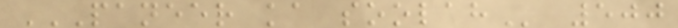PANEER KA SOOLAH 500
